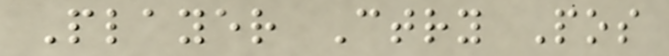Player Ctry Pos
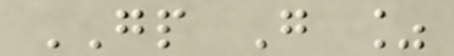GP G %
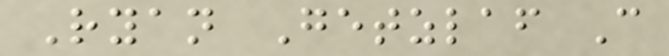Ryan Getzlaf C
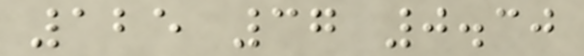125 37 0.30
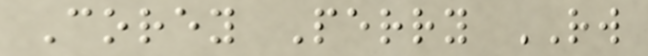Corey Perry RW
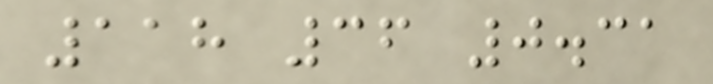118 36 0.31
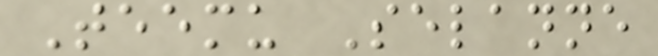Teemu Selanne
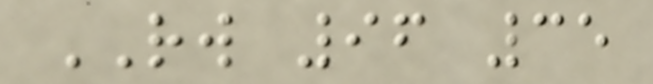RW 96 35
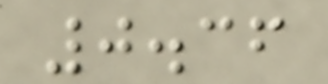0.36
